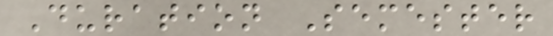Duration Semester
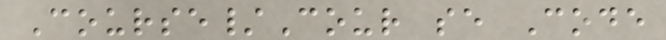Course/Cour se Code
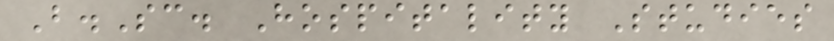B.Sc. Hospitality Studies
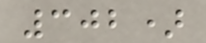302)
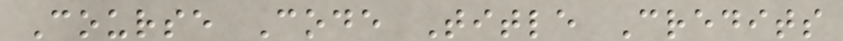Course Code Title Credits
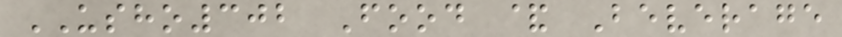USHO302 Food & Beverage
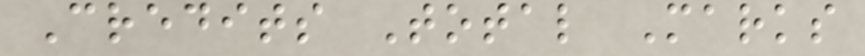Credits Total Marks
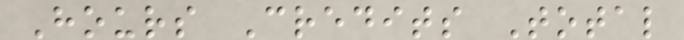Hours Credits Total
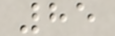85
